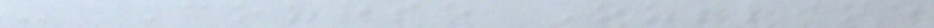- Course Outline
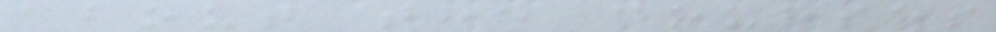about the courses
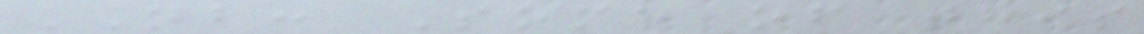NB: Some of this
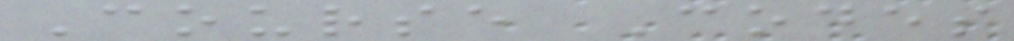Course Codes
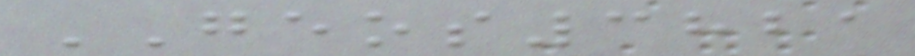GEOS3821
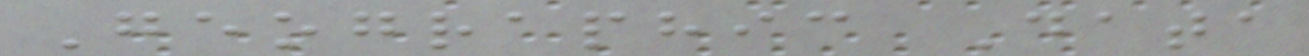Geographic Data
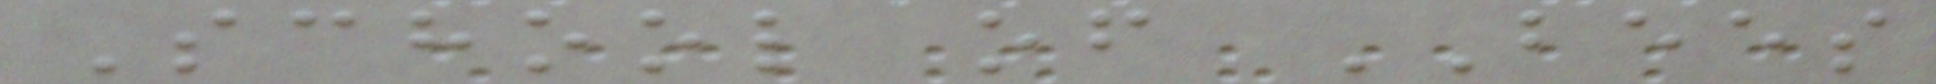School of BEES
